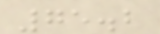75.2
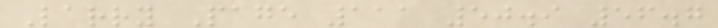Larry Page 111 50.9 56.7
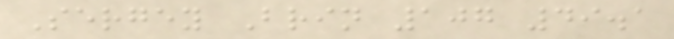Sergey Brin 107 49.1
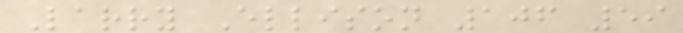Larry Ellison 106 59
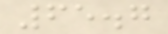65.7
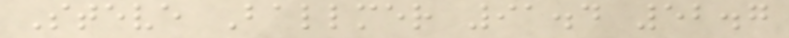Steve Ballmer 91.4 52.7
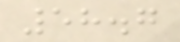58.7
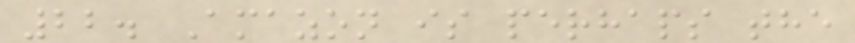22. Amazon is perhaps the
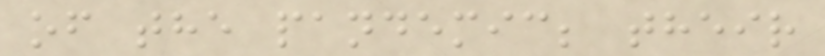of the pandemic; their
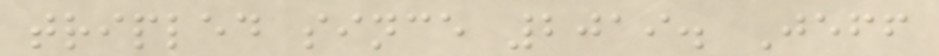tripled since 2019. Jeff
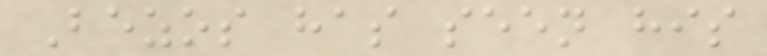Bezos has seen his
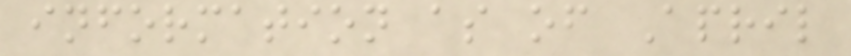information as of April
